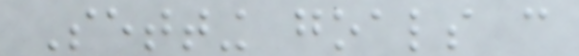Setting goals can
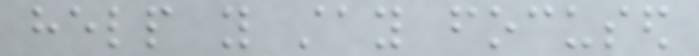help you stay focused
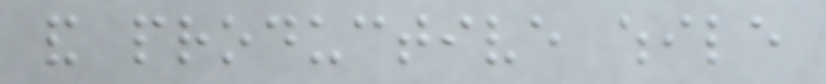and productive while
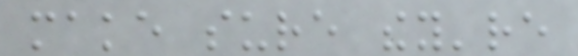make sure they're
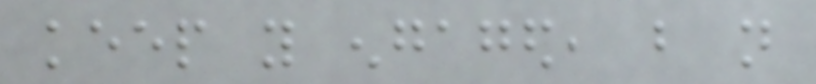keep you engaged, but not
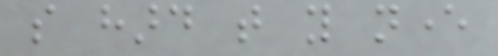so hard that you never
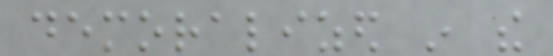demoralized in the
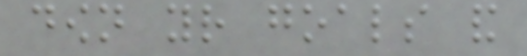down your goals and
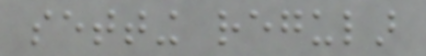setting regular
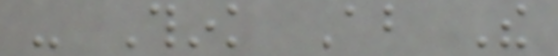- Think About The
